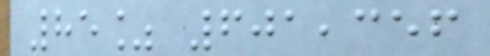85% 601,356
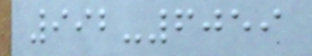992-6059
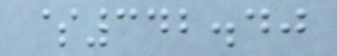$342.40
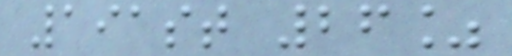191st 26%
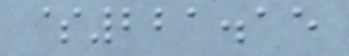$221.15
